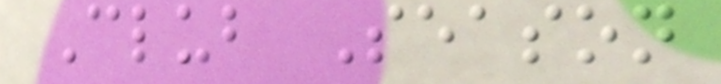Club Season
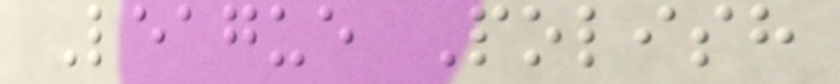League Polish
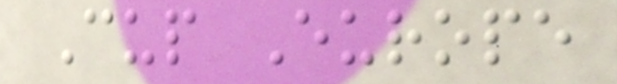Cup Europe
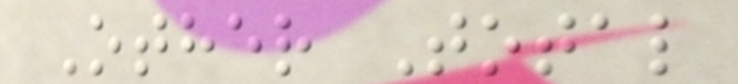Other Total
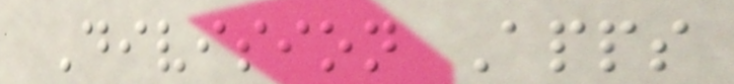Division Apps
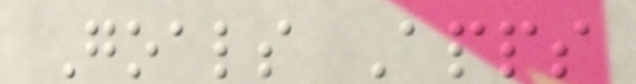Goals Apps
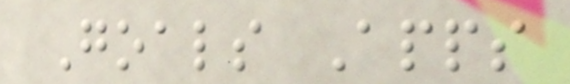Goals Apps
